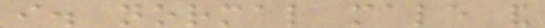i. normal male and
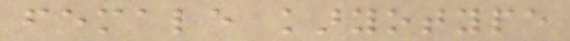female karyotype
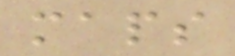maps
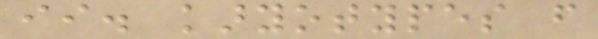ii. karyotypes from
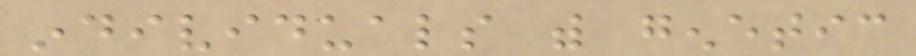individuals with genetic
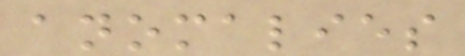anomalies
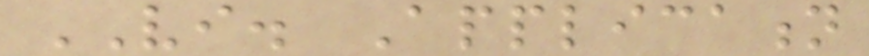VI. Application
